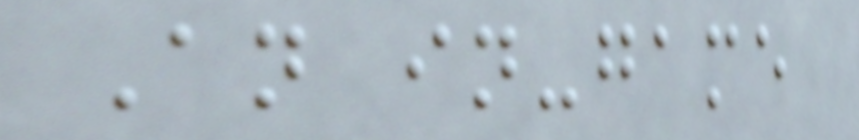An in-game
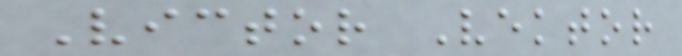Victor Vektor
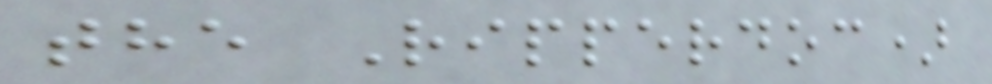the Ripperdoc)
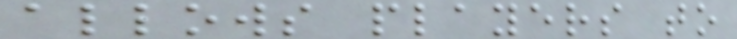allows players to
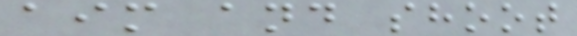aim and shoot
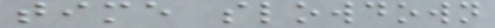time slowdown
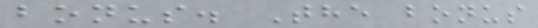bonus. The bonus
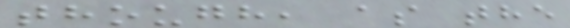though, as the
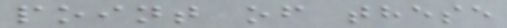point of these
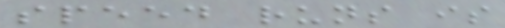speed runs is
